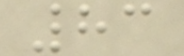83
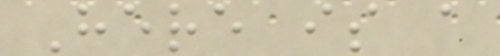Here is a
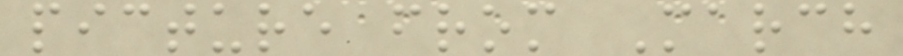picture from March
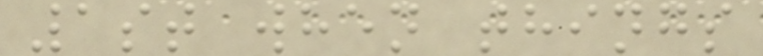1st when things
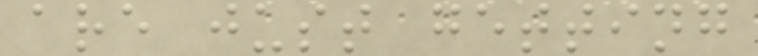are just getting
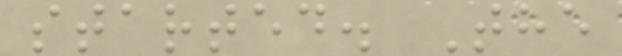started. The
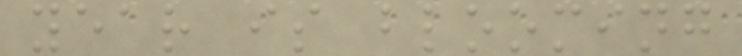year is blooming
